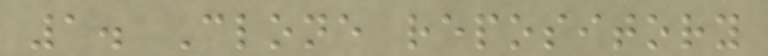1. Clone repository
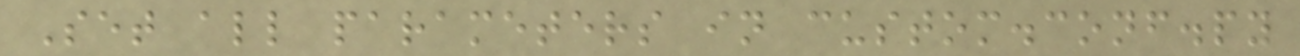Set all parameters in custom.conf.py
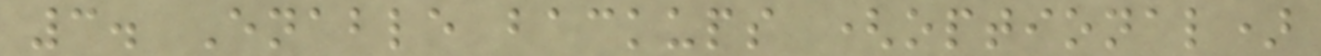3. Enable backups (optional)
